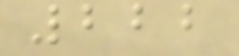222
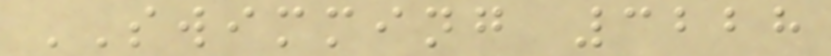SWIMMING 3228
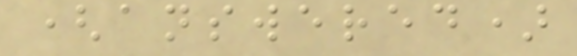(answered)
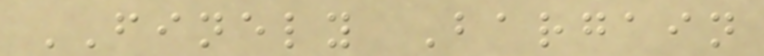FINELY Bargain
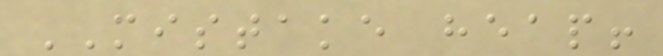MISTAKE heap!
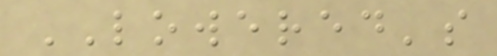LOWERED's
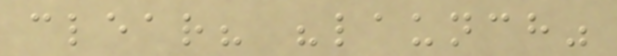clear? "launch"
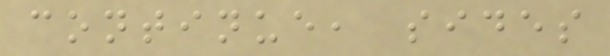continue, sides
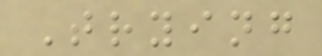Trying
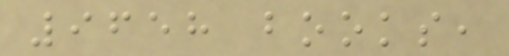9658 books,
